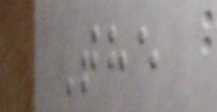The
